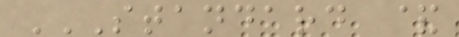STANDARD &
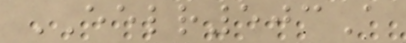EELR503A
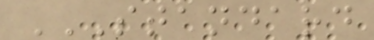STANDARD
